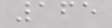165
